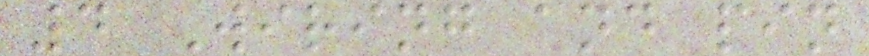4 Wiring and pin
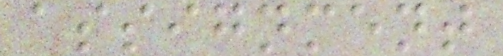assignment
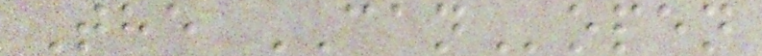The CANopen
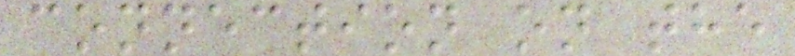connection on the
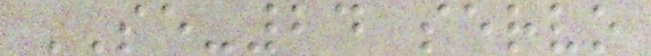SE-24 servo
